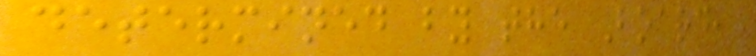determined by the Board,
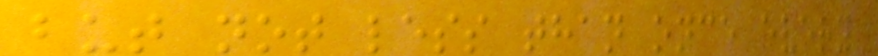but not less than once every
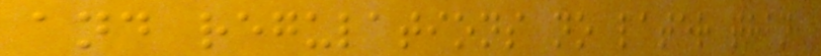and regulations no later than
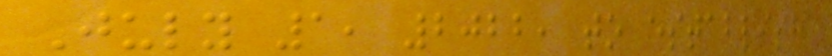July 1, 2022, to establish
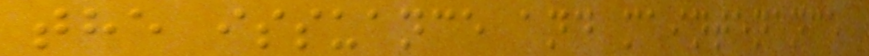the issuance and maintenance
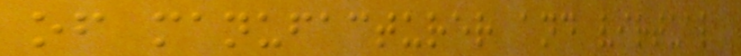of manufacturer and virtual
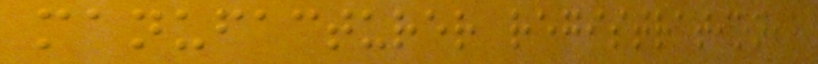manufacturer registration,
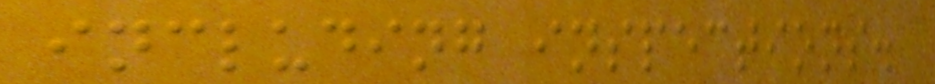including inspections.
